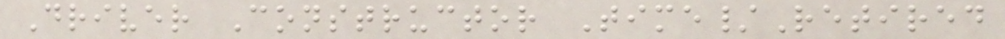Driver Constructor Time/Retired
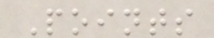Points
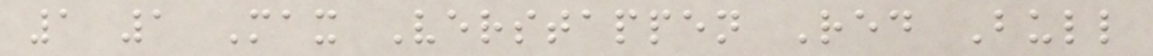1 1 Max Verstappen Red Bull
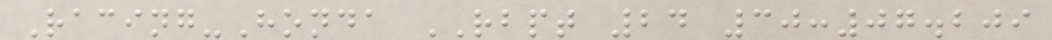Racing-Honda RBPT 24 30:07.209
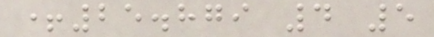+25.879 4 5
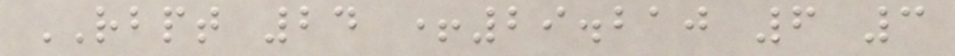RBPT 24 +29.210 6 3
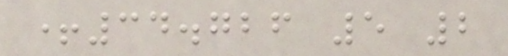+34.726 5 2
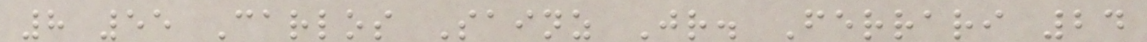8 55 Carlos Sainz Jr. Ferrari 24
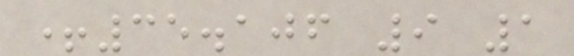+35.106 9 1
